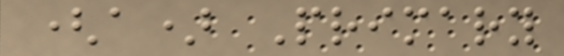(a) Primary
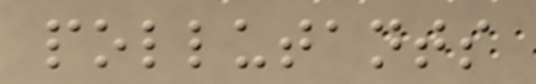pollutants
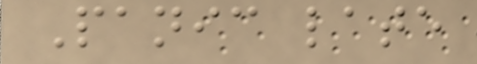Panic late
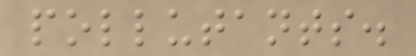pollutants.
